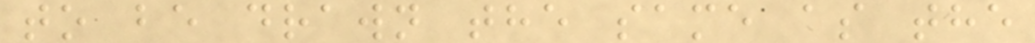to be drawn the same as the
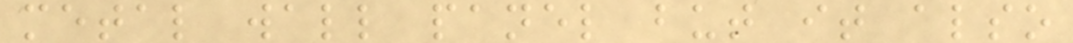metal wall panel but it also
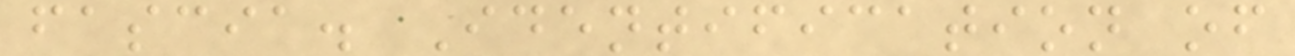fascia. Identification of
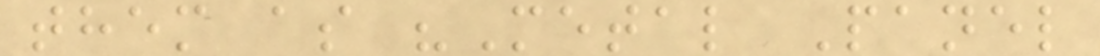them as "Metal Panel
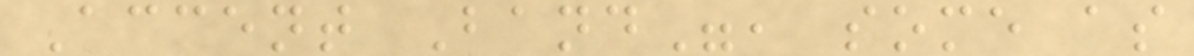Accent Band", some as
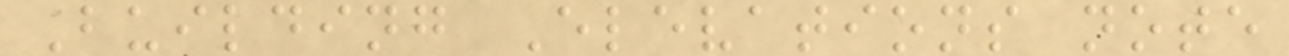Building Elevations note
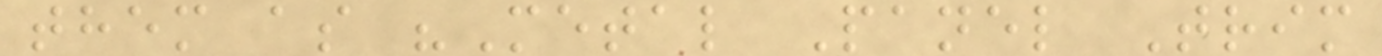them as "Metal Panel Trim
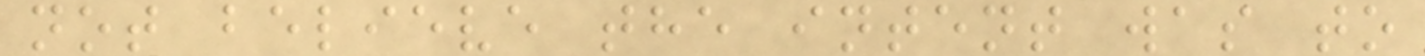not believe the intent was to
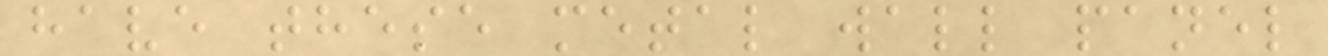have these metal wall panel
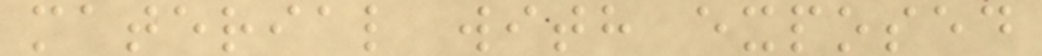material with exposed
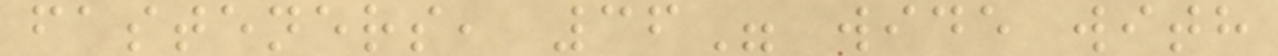fasteners, 36" wide with
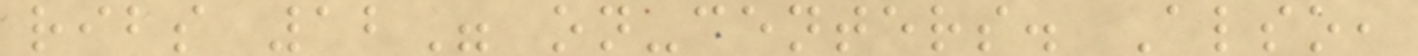ribs 12" on-centers. Also,
